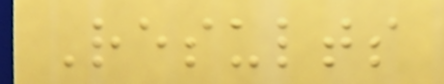Results
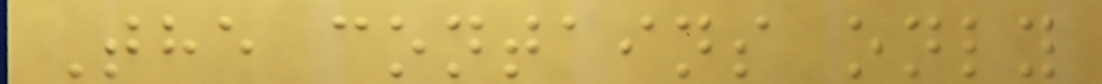The contains only
